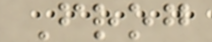Frog
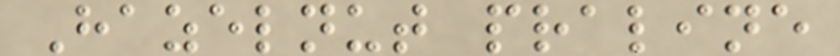Hazelnut praline
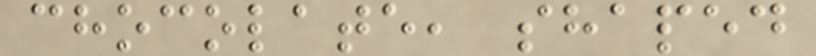chocolate, shaped
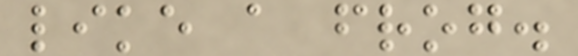like a frog.
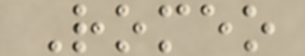Romeo
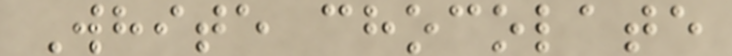White chocolate
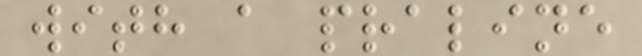with a praline
